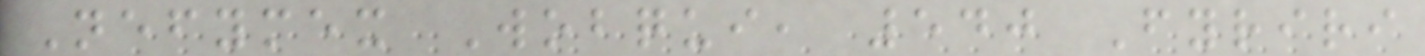Nefymex Wobqui, 540 Fyriri
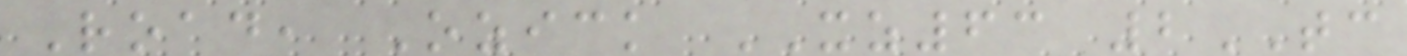Road, Ozick XZ63 2TC
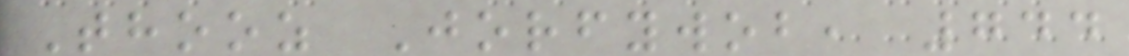Thooz Jorfywob, 744
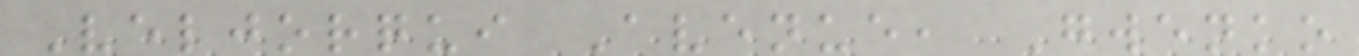Veljorqui Avenue, Gwenko
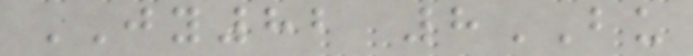JY82 8BU
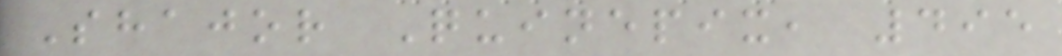Shajor Quinepix, 495
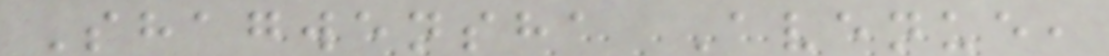Shagwensha Avenue,
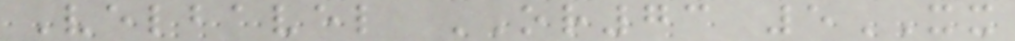Velbavel OR73 5XX
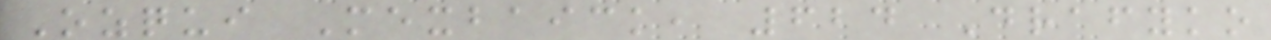Ozqui Mexbaick, 624 Drafyko
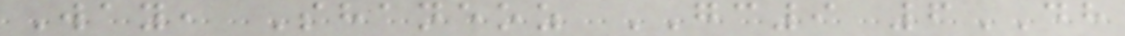Way, Shaneoz GC9 6DH
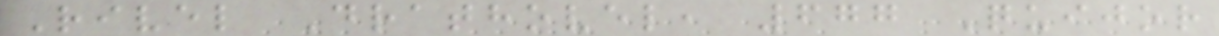Rivel Drathovel, 677 Quijor
